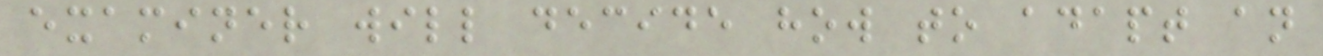examiner will decide how to adapt an
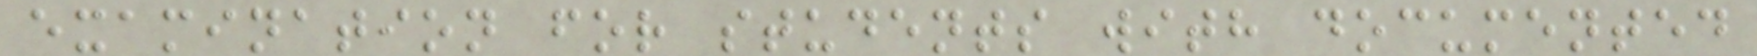examination for students with documented
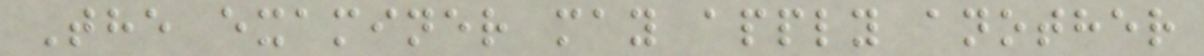The examiner may apply another
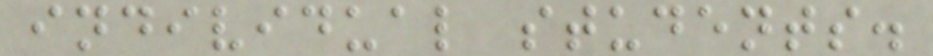individual students.
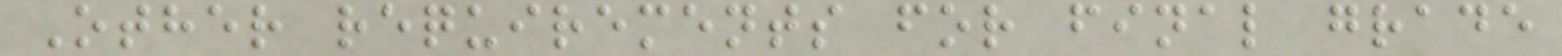Other requirements for final grade
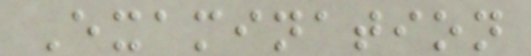Examination
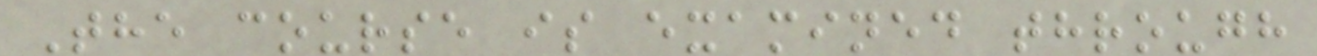The course is examined through
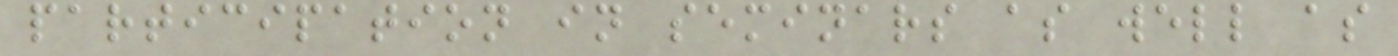participation in seminars as well as
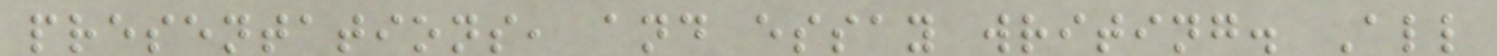presentations, and essay writing. All
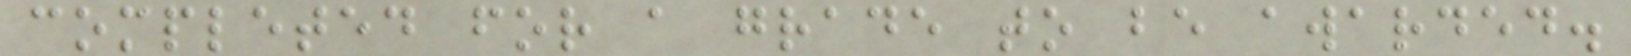completed for a grade to be awarded.
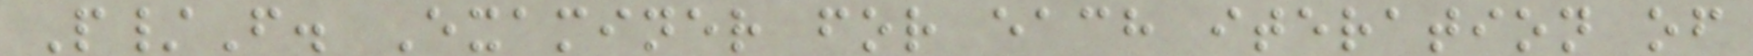P/F. Examiner for each iteration of
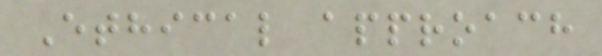Ethical approach
